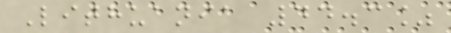Lithuania 44.3%
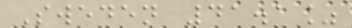Sweden 41.1%
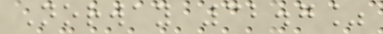Norway 32.7%
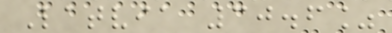Latvia 30.6%
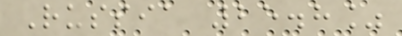Russia 25.8%
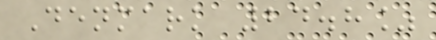Denmark 24.8%
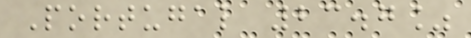Portugal 23.7%
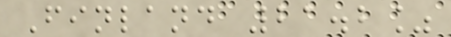Finland 21.2%
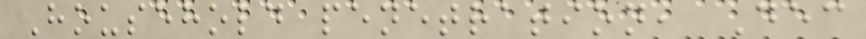Household penetration, Dec
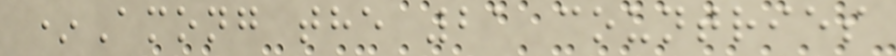*Among the 21 countries
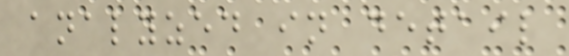analyzed in detail
